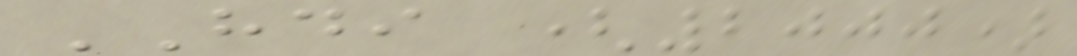HDI (2000)
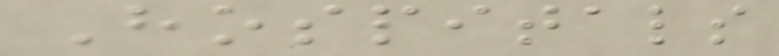Hospitals
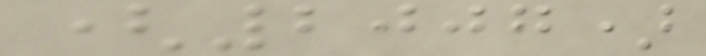(2007)
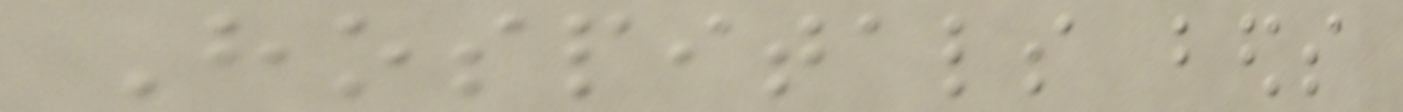Hospitals beds
